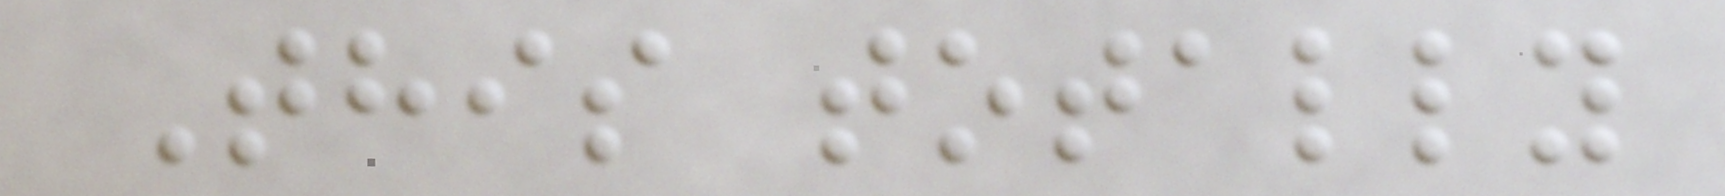This totally
